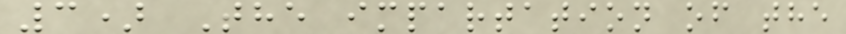3) The impartation of the
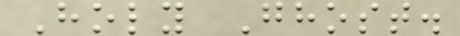Holy Ghost.
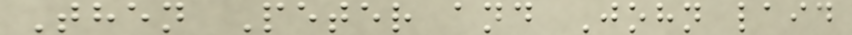Then Peter and John laid
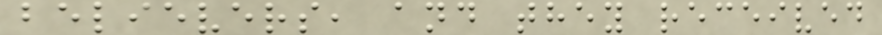believers, and they received
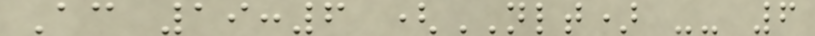Ac 19:6 (NLT) -- 6
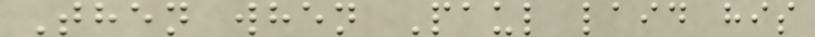Then when Paul laid his
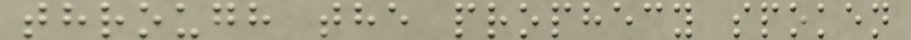through the prophecy spoken
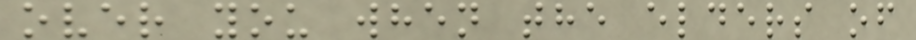over you when the elders of
